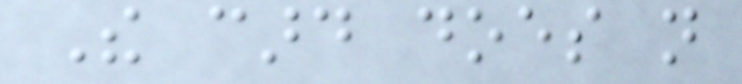The card does not
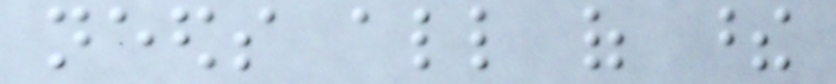needs all of these
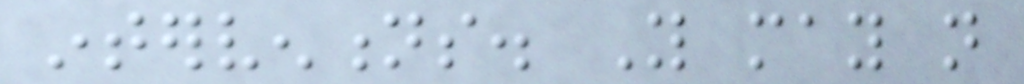interventions. You may not
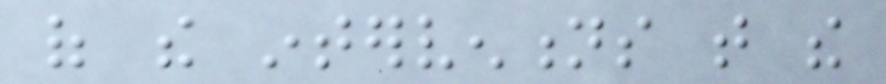of the interventions that the
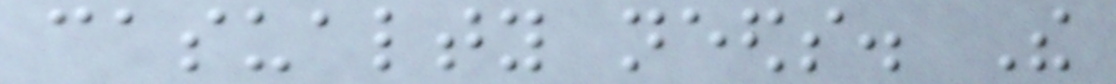casualty needs. The
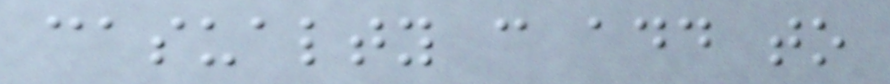casualty can add to
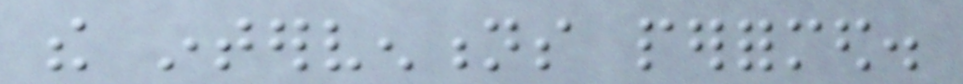the interventions performed.
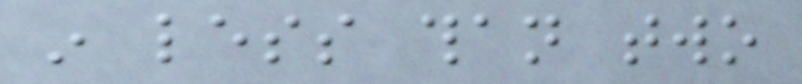in less than two
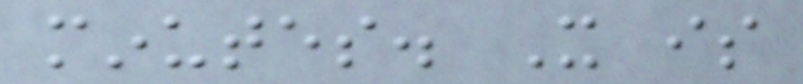minutes. It is
